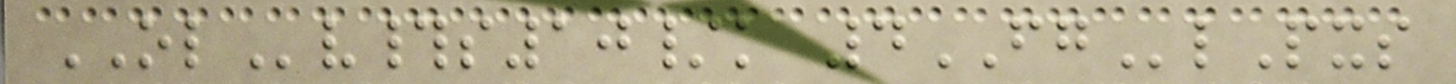OLv#s10/k 4FGlPxs
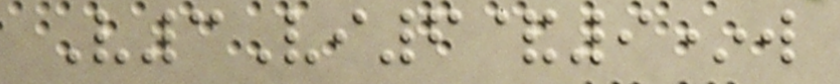V3Vi6&9*w
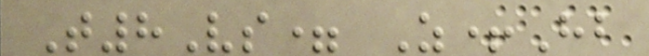T8Vs= Z+Hb
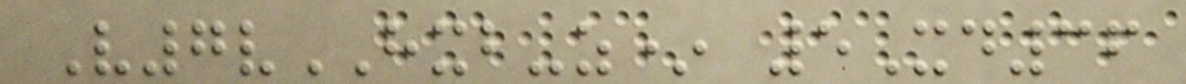V7vHXB-z* 5Xd36
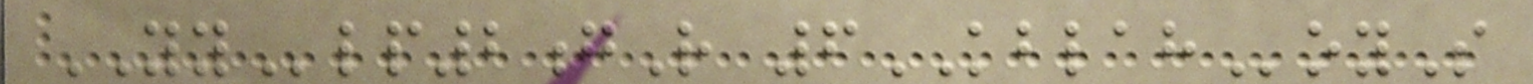YYlp2gR 6KBLAHoyS
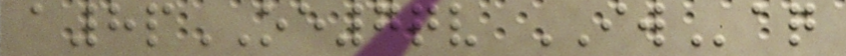a8pOE7qv IWaq
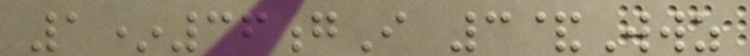1*36gI 3&Wwz
